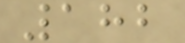182
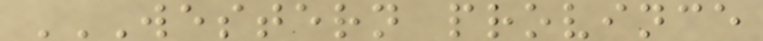WESTERN PROVINCE
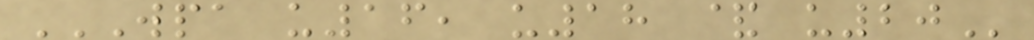WPA U16, U18 & U20
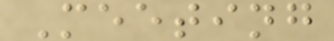Meeting
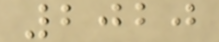2020
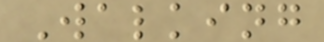Walking
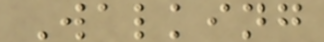Walking
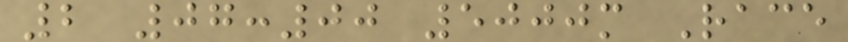2 07:00 5000m Race
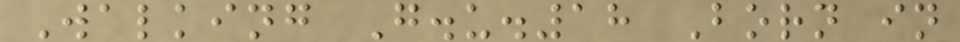Walking G.u.18 Born in
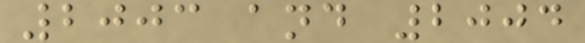2003 and 2004
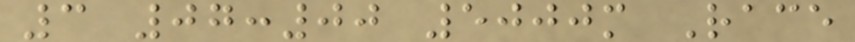3 07:00 5000m Race
